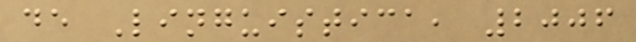de Linguistica, 2006
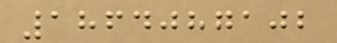1864087102
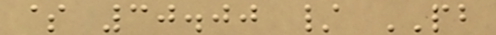$ 30.00 / PB
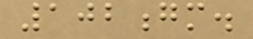102gm.
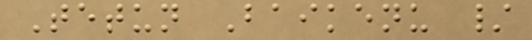Tetun Baikenu /
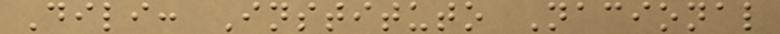Dili: Instituto Nacional
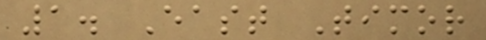1. East Timor
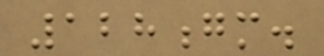128gm.
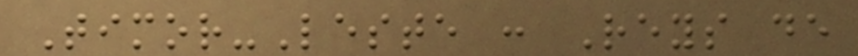Timor-Leste : Reys de
